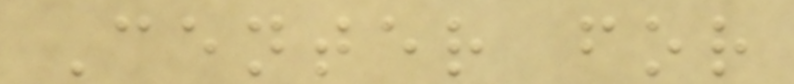Center for
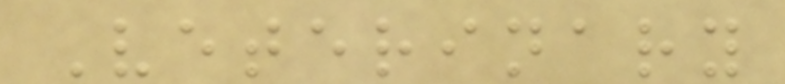Veterinary
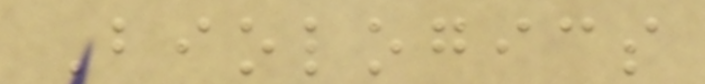Biologics
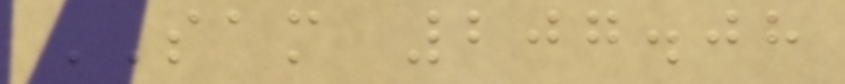SAM 207.08
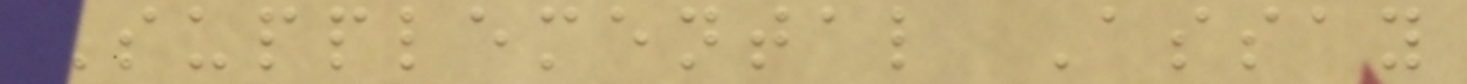Supplemental Assay
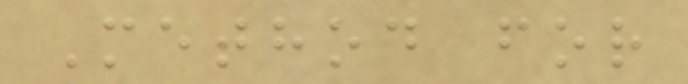Method for
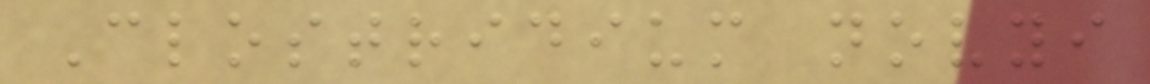Clostridium novyi
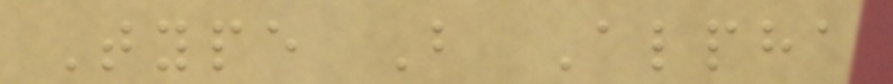Type B Alpha
